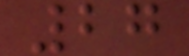27
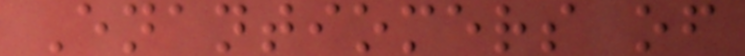Enantiomers of
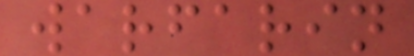warfarin
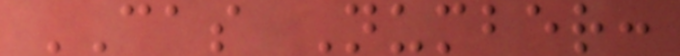CAS Number:
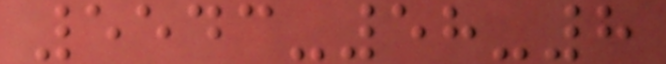5543-58-8
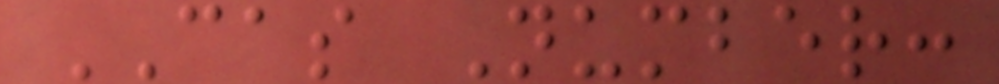CAS Number:
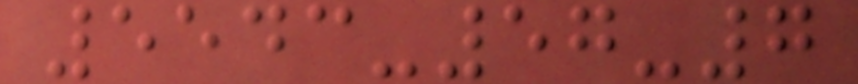5543-57-7
